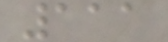111
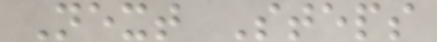Next Steps
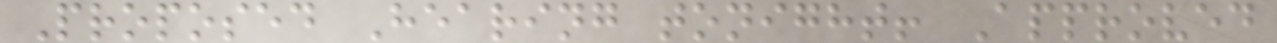Proposed Hearing tonight! Approved
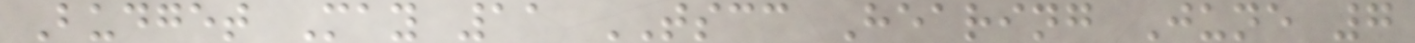Budget May 11 TSCC Hearing June 7
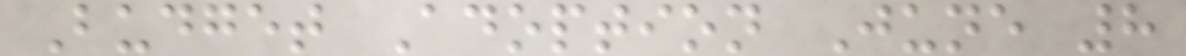Budget Adoption June 8
